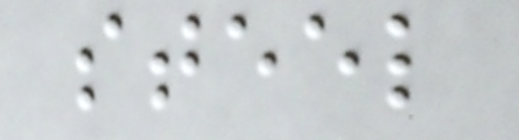steel
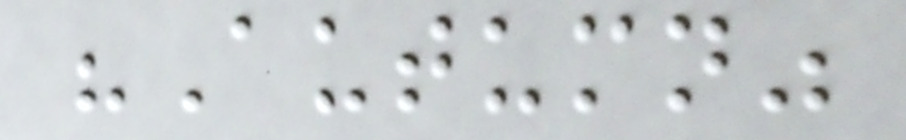"Autumn"
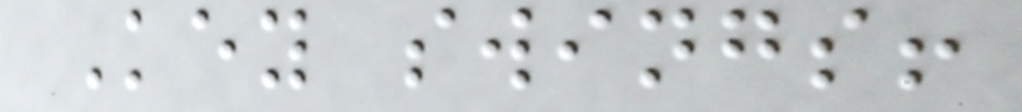Key swings!
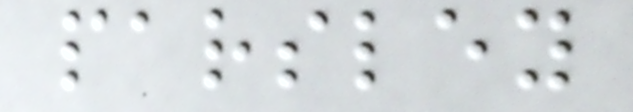parsley
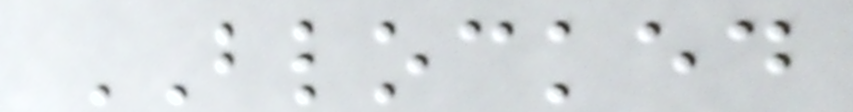BLOCKED
